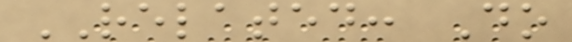RELATED: Do
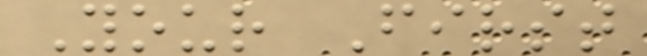Your First
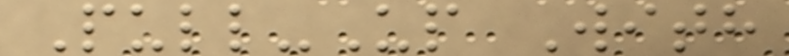Pull-Up With
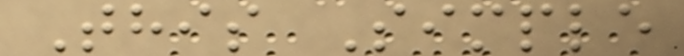This Simple
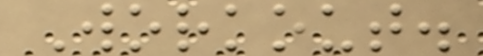Workout.
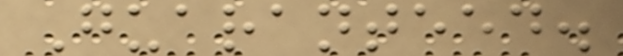Guaranteed.
